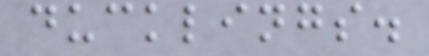ducklings.
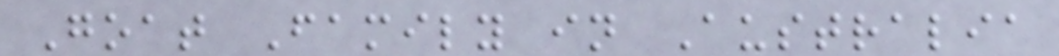Goat Family in Australia
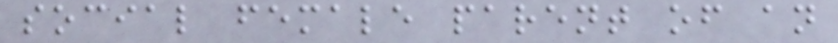social female parent of an
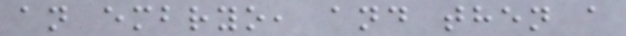an embryo, and then a
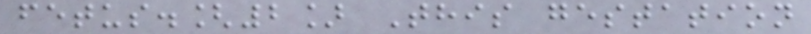fetus.[2] This gestation
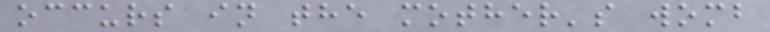occurs in the mother's womb
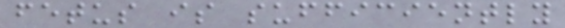fetus is sufficiently
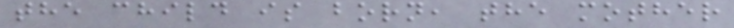the child is born, the mother
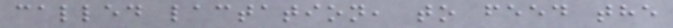called lactation, to feed the
